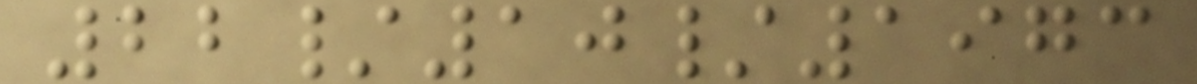22/10/1973
